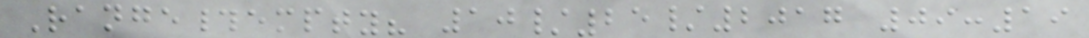Range#empty? 10/25/2017 09:19
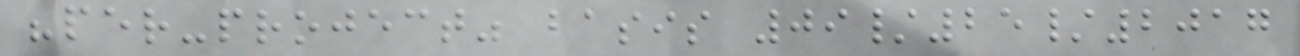"per-project" basis 09/25/2017
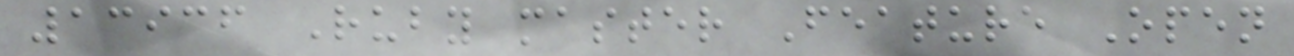13936 Ruby master Feature Open
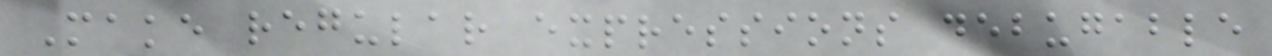Make regular expressions debugable
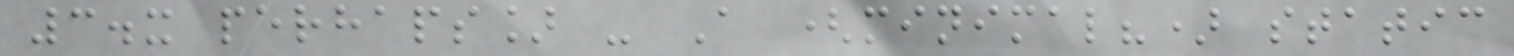3.x perhaps] - A (minimal?) static
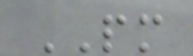PM
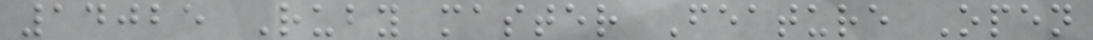14025 Ruby master Feature Open
